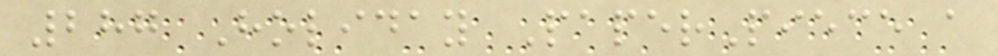287 Holiday PaperPiece a
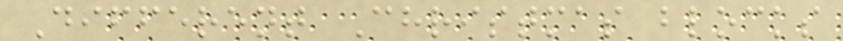Different Christmas blocks
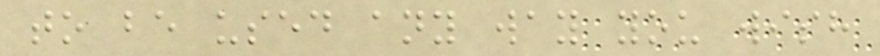to be used any way you wish
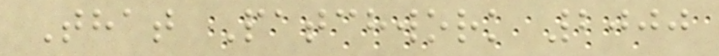That Patchwork 2000
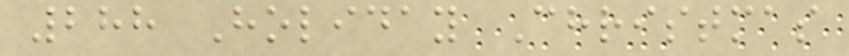288 Holiday Christmas
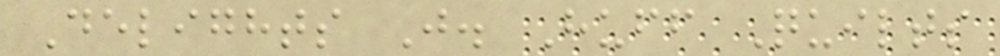Delights J. Huff Quilts
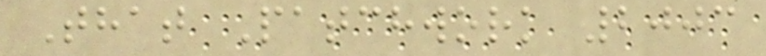That Patchwork 2003
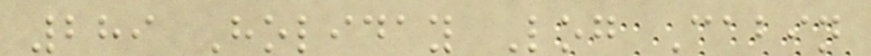289 Holiday Log Cabin
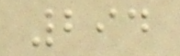294
